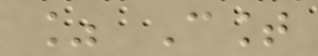% Count
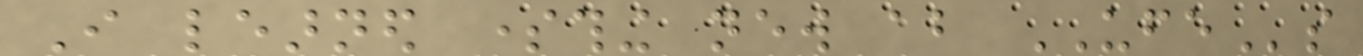I learned something new about UFEs
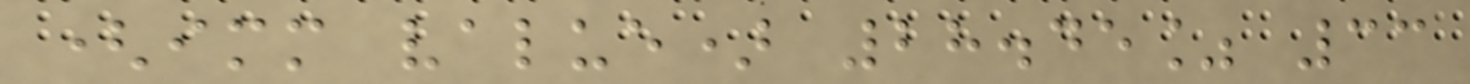(immediate value) 28.45% 33
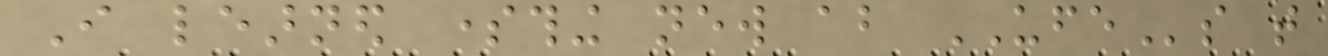I learned something new about UFEs that
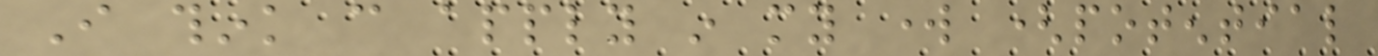I think can apply in my work (potential
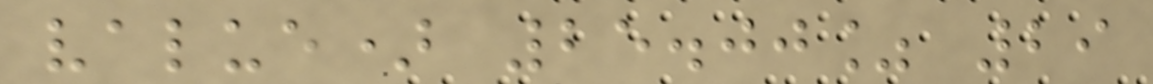value) 25.00% 29
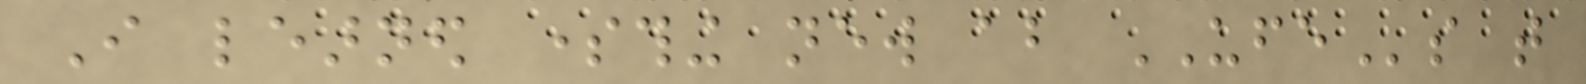I learned something new about UFEs that
